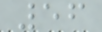56
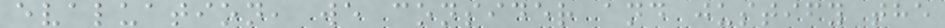evaluation, we consider and justify the
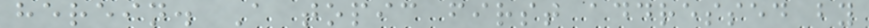herein. A topic first addressed by
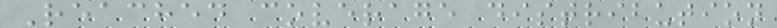Reached coverage distribution
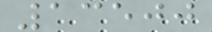13500
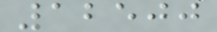12500
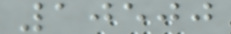10500
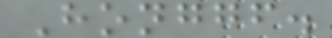Honggf.
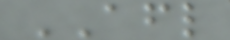AFL
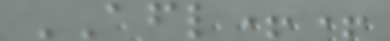AFL++
